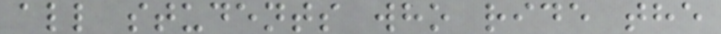all students who ride the
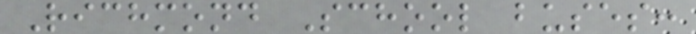Richmond School buses:
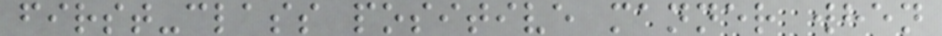first-class positive manner when
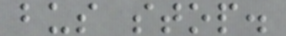bus stop.
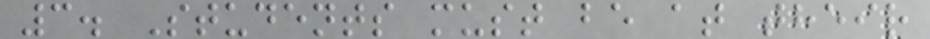3. Students must be at their
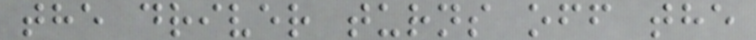the driver turns off the
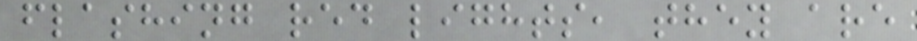flashing red lights, they are
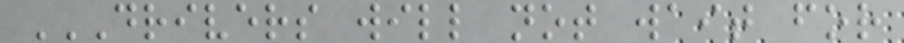DRIVERS WILL NOT WAIT FOR
